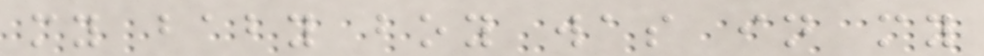my baby boy was in my
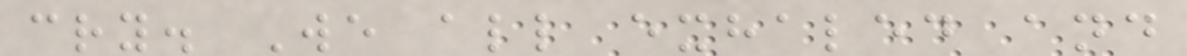cry. We all exhaled and
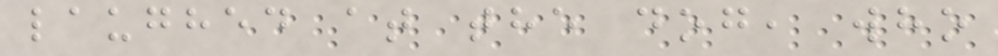laughed at the dog, who
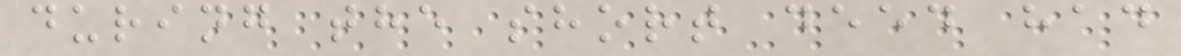during the short deed had
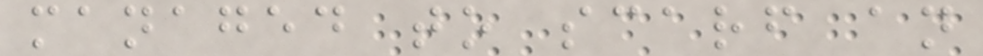managed to scarf an
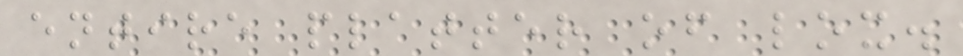entire platter of lox.
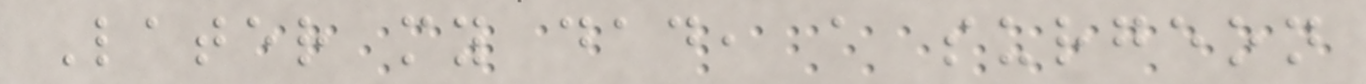Later my dad, a surgeon
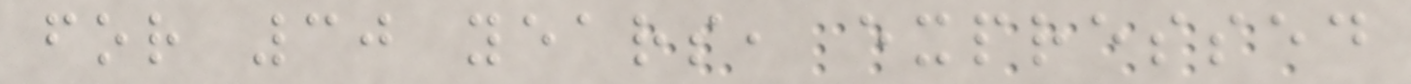for 30 years, expressed
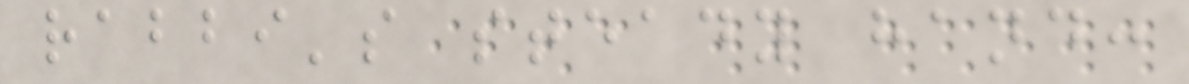rabbi's steady hand:
